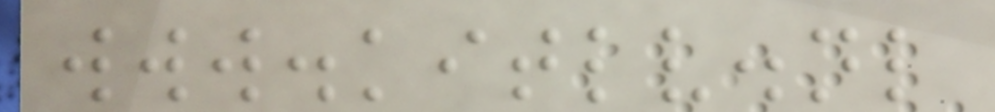www.kitlv.nl
